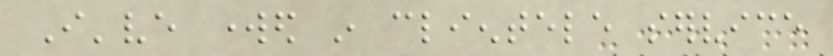I've worked in clientele service
